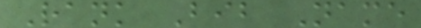Rank Bib Name
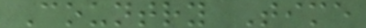Country Time
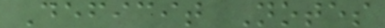Deficit Notes
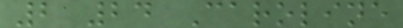2 24 Caroline
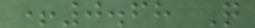+0.68 Q
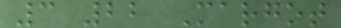3 22 Margot
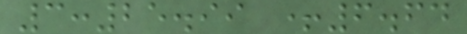3:25.99 +6.64
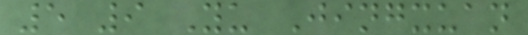5 9 Yu Jingxuan
